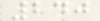240
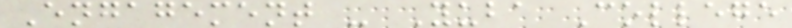Engagement - Yuba College
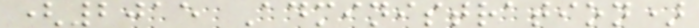(2015 Administration)
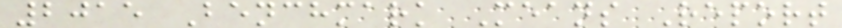2015 Benchmark Means Report
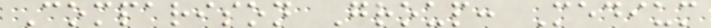Comparison Group: Medium
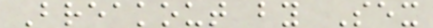Breakout by Sex
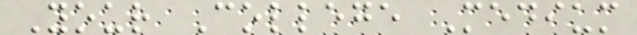Your College Medium
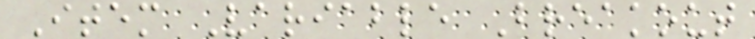Item Variable Breakout
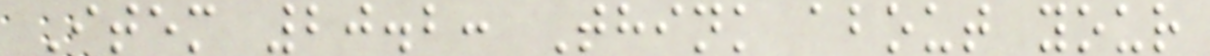Item 20.2: Think about your
